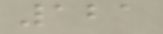121
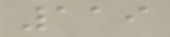119
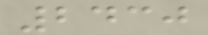2430
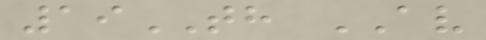19TH AV
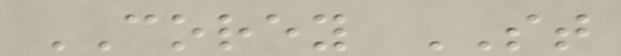COREY ST
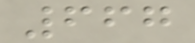667
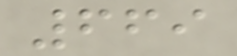669
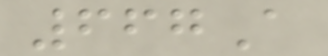667A
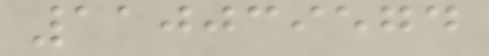110039574
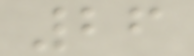26
